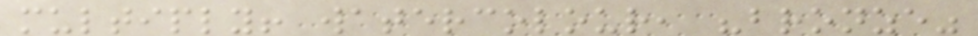multiply! watercolour, "bronze"
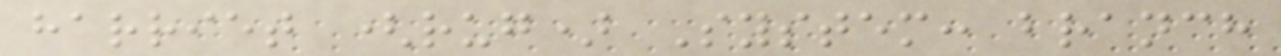harriet (rug) System: branch
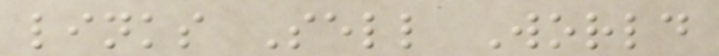links Sell World
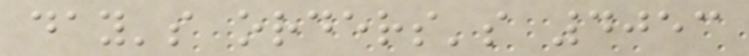day's orders's 4053
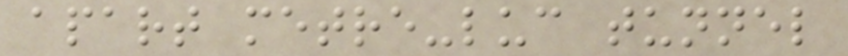apart metre-luc tunnel
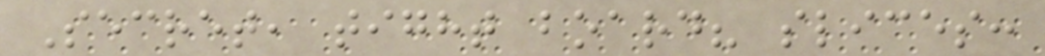Secret, tight board? slices:
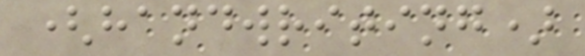(handwriting)
